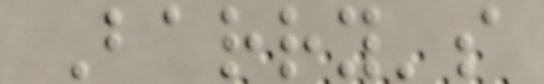Barry's
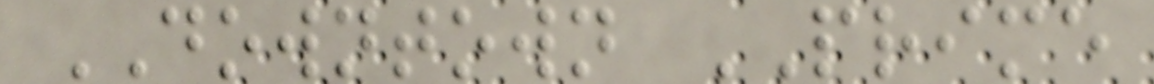DOWNTOWN PRIME
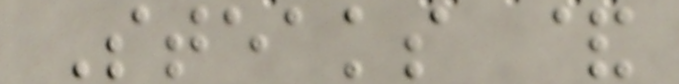Steaks &
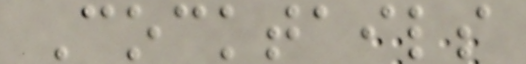Cocktails
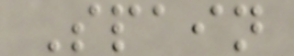Spain
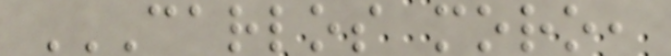CARLOS MORO,
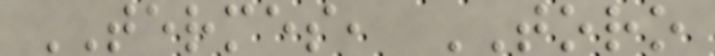TERMES, TORO
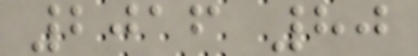2016 80
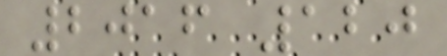2016 120
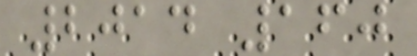2014 160
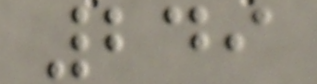249
